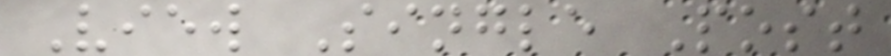View Single Post
